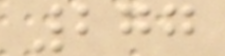277
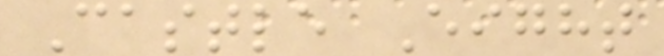Castle Eight
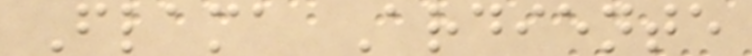Flama Ardiente
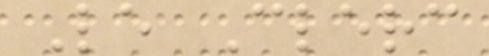Le Clerc
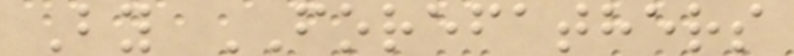By FOREFATHERS
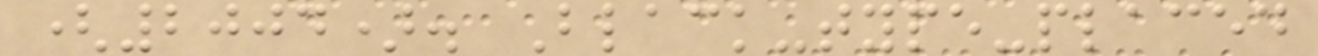(2004). Black-type-placed
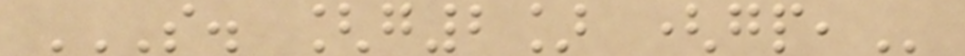S. [G2] (GP,
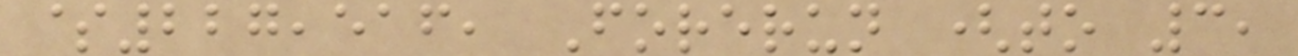$227,516, Forerun (to 3,
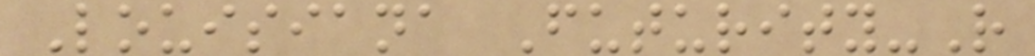Louisiana Futurity-R
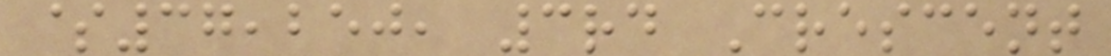$37,250, 3rd Crescent
